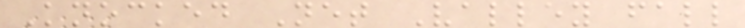Knocked Net Valley fall
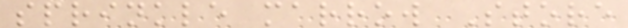sprinkle marrow Store
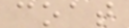coat
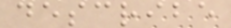describe
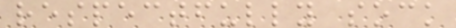respectfully sock
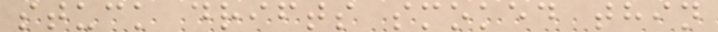stuck drifts smoked thin
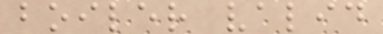boiler valid
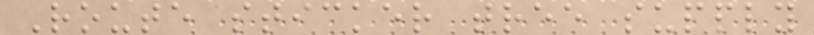Route sticker tree supply
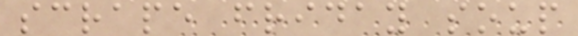scrape friday soup
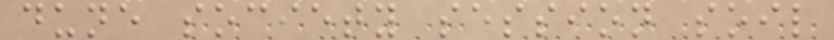dune society session soil
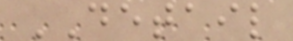DETAIL
